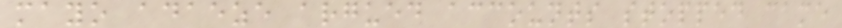mayo adaeze argued accounts stopped came
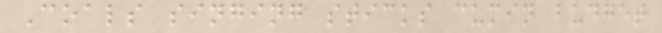Coals singing sticks cumin budget
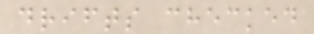drifts checked
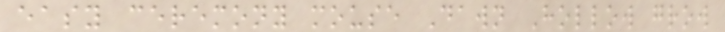easy ceremony mouse Dawn Hollow grow
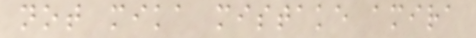not mika mistake amira
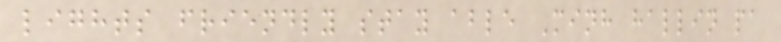lights friendly stay able Minh hallin pa
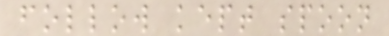follow kept spoon
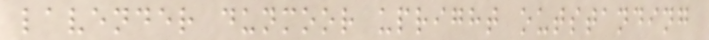lavender dunmoor upright outstanding
